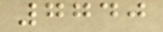7740
